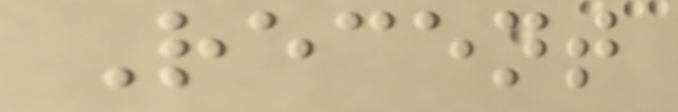Recent
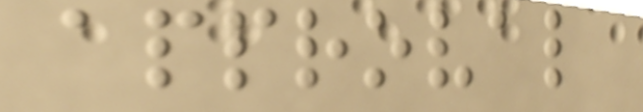approval
